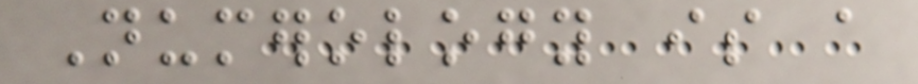Numerology is a
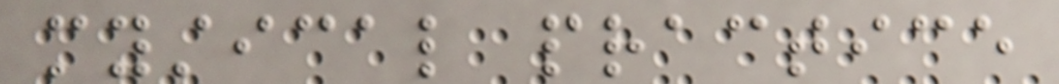mystical practice
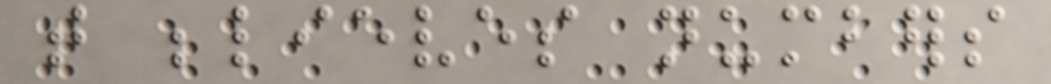that believes numbers
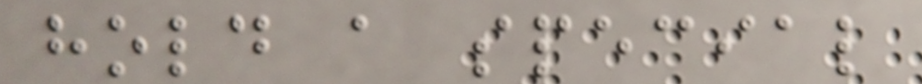hold a special
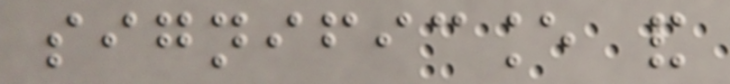significance and
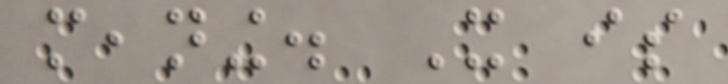meaning. It is
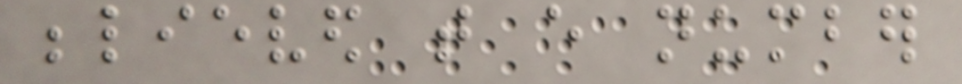believed that every number
